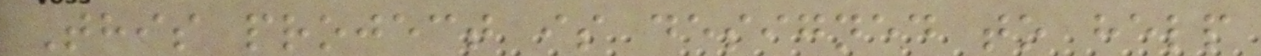This project is designed to help
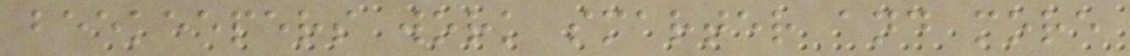beekeepers work smarter and more
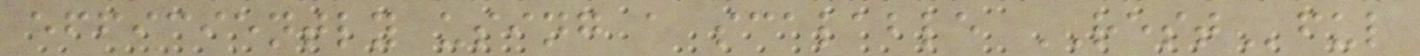efficiently using a scalable RESTful
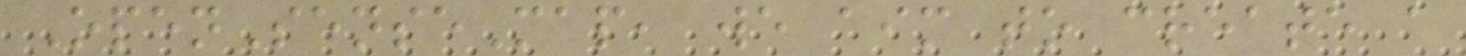OpenSenseMap, we aim to create a
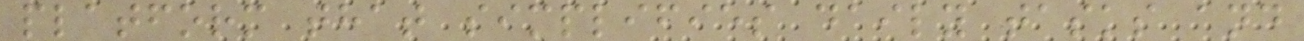platform that simplifies daily tasks and
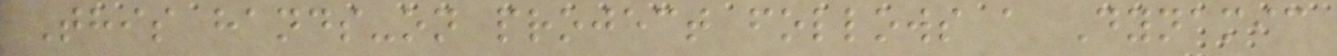This hands-on project follows a Dynamic
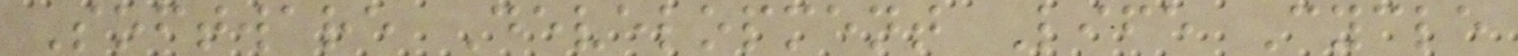Software Development Life Cycle
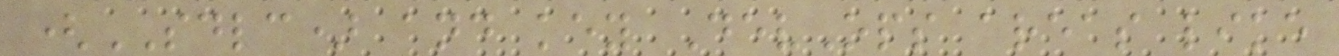(SDLC) and key DevOps areas like
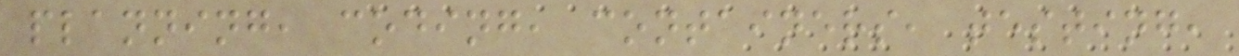planning, coding, containers, testing,
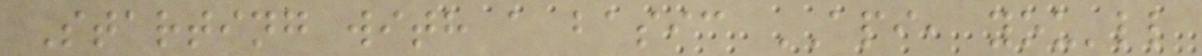Starting with a basic API, you'll
